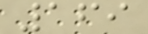169
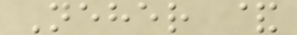Neher &
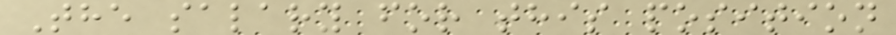The salary for this position
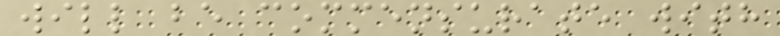will be commensurate with
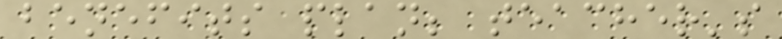benefits plan; teacher's
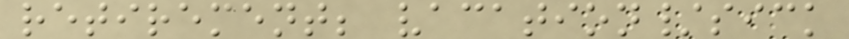retirement; vacation/sick
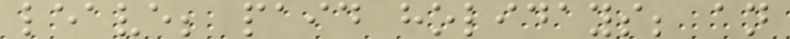leave; paid holidays; an
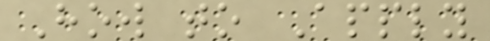How to Apply
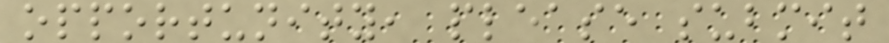opportunity, please submit
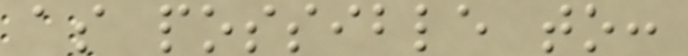as possible to:
